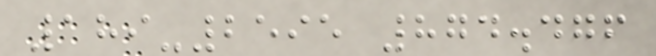189-2595 874.476
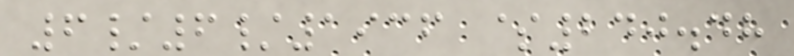6/6/1936 $240.48
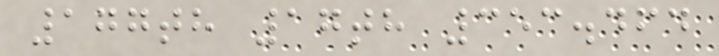177th 17th 353.464
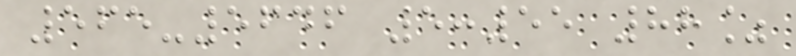565-5646 5:55 88%
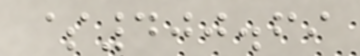$400.69
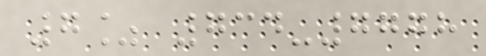7% 734-7778
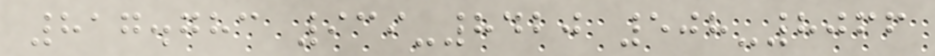817.783 939-8420 508-8066
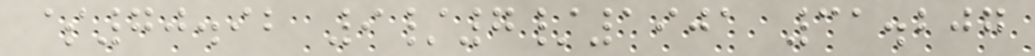$70.92 9/7/1901 31.207
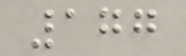177
